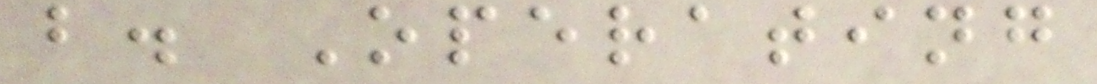b. Operating
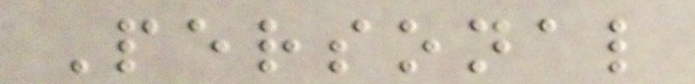Personal
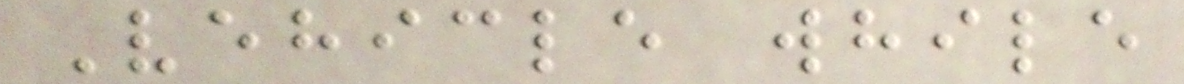Vehicle while
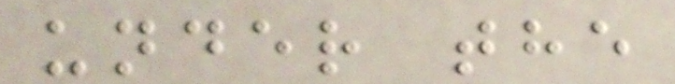under the
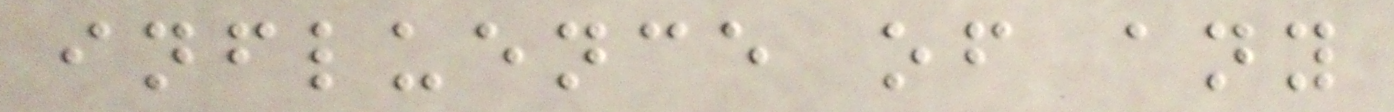influence of any
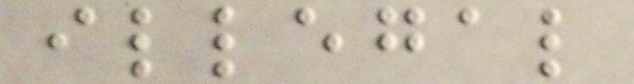illegal
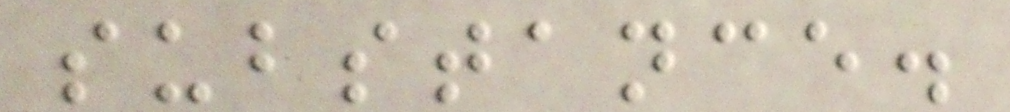substance.
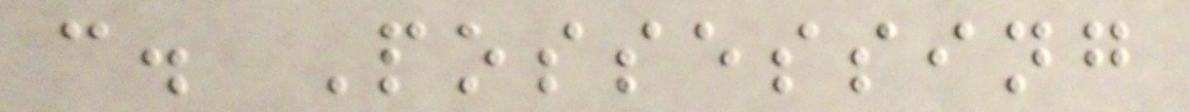c. Possessing
